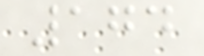174
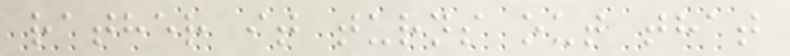rather it turns out that
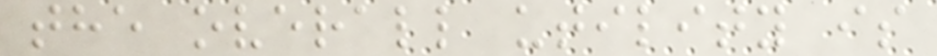the overall utility is
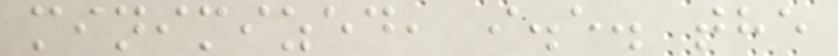minimized, i.e. the
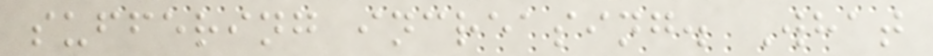suffering increasing. What
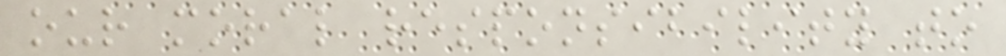our moral responsibility to
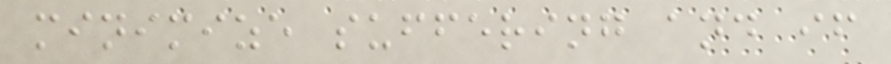minimize suffering and if
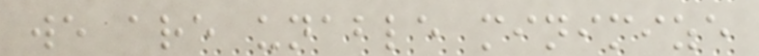we are unable minimize
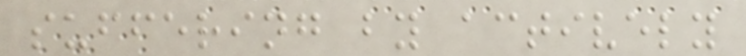suffering by actively
